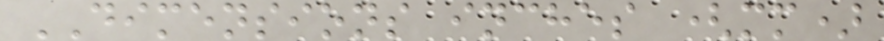DIMENSIONS inches (mm)
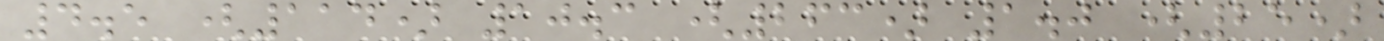4.5 (114) 10.3 (263) 1.0 (25)
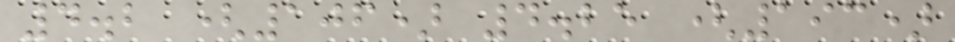4.2 (106) 4.25 (193)
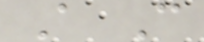A C
